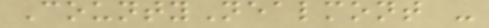CountyNealmont -
